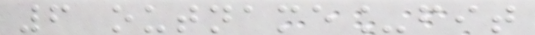6 outname_fit
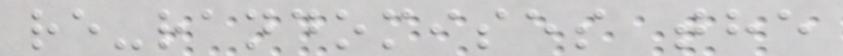re-randomises the
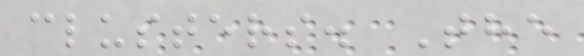clusters. The
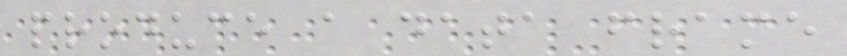produce a data frame
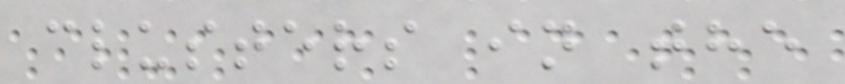clusters in the
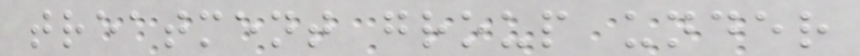treatment group under
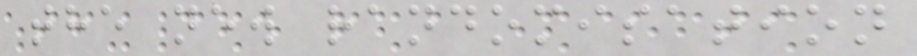the new randomisation
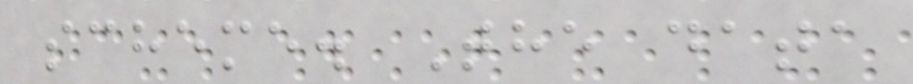scheme. The data
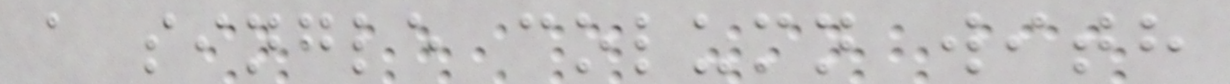a single column with
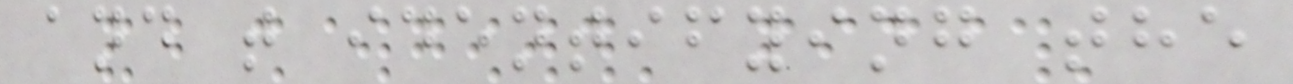and t identifying the
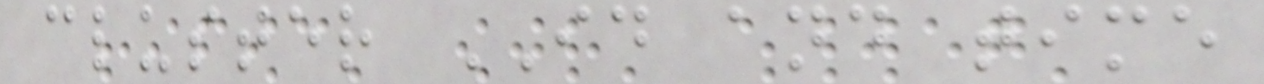cluster ID and time
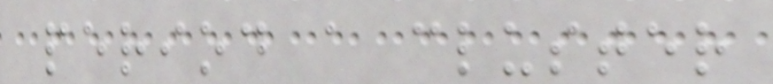period a cluster
